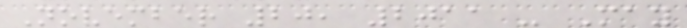November 20, 2011 - May
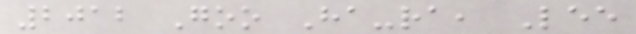2012 Goo Ha-ra, Lee
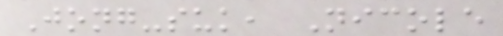Jong-suk, Nicole
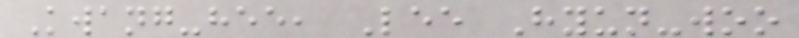Kwang-hee, Lee Hyun-woo
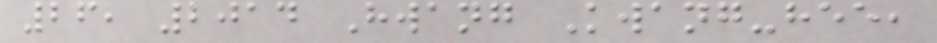26, 2014 Hwang Kwang-hee,
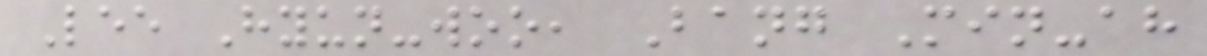Lee Hyun-woo, Bang Min-ah
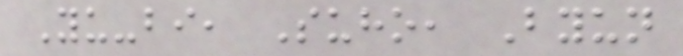Yu-bi, Suho, Byun
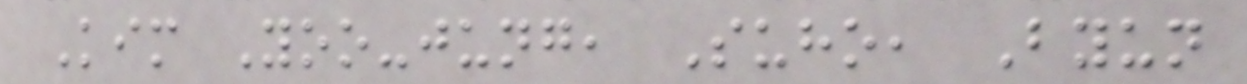Kim Yoo-jung, Suho, Byun
